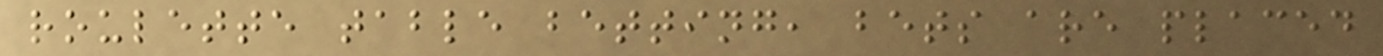roulette table betting, bets are placed
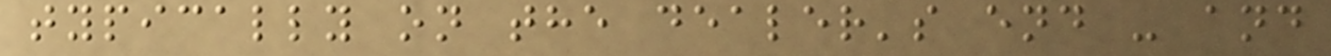typically on the dealer's end - and
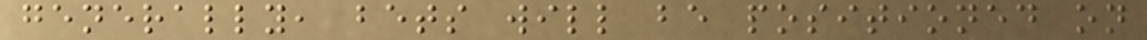generally, bets will be positioned on
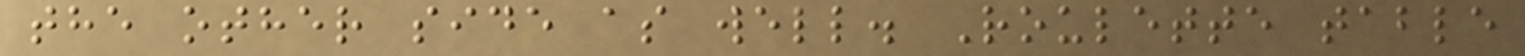the other side as well. Roulette table
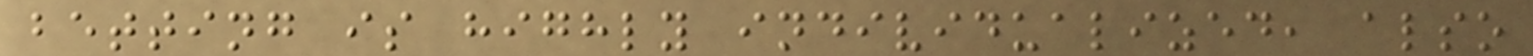betting is highly individualized, also
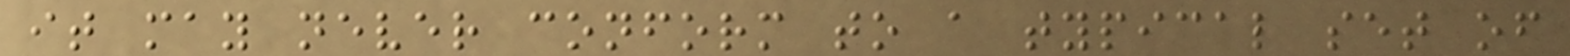it may never conform to a typical set of
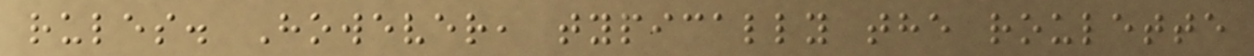rules. However, typically the roulette
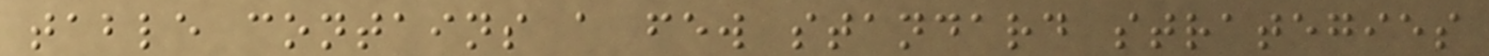table contains a few standard strategies
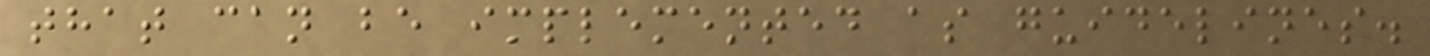that can be implemented as guidelines.
